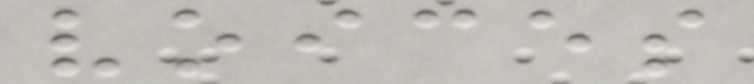voices
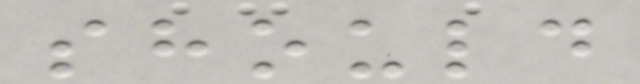should
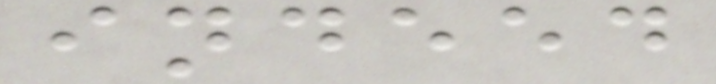indeed
